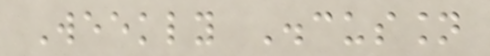Weekly Discussion
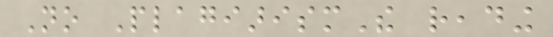No PlagiarismThe reading
